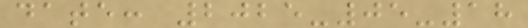date: 2025-05-18
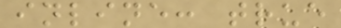inline: true
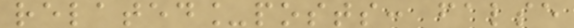related_posts: false
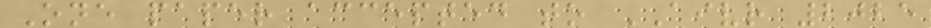One paper accepted to AIVR 2025
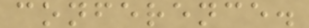conference.
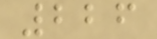226
